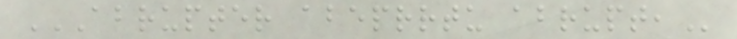ABRUPTER ABEPRRTU ABRUPT,
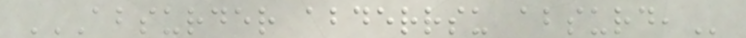ABSURDER ABDERRSU ABSURD,
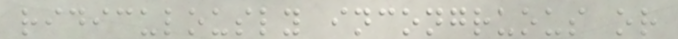ridiculously incongruous or
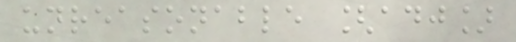unreasonable [adj]
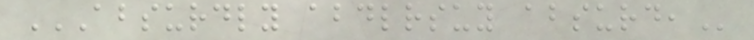ABSURDLY ABDLRSUY ABSURD,
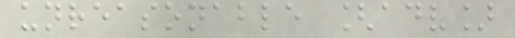unreasonable [adv]
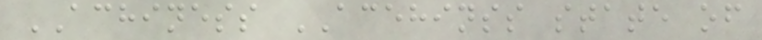ACHINESS ACEHINSS state of
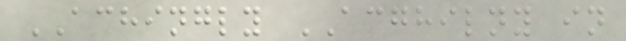ACHINGLY ACGHILNY in
